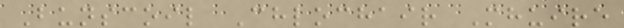Bunscoil Chlochair Mhuire
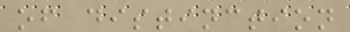of distinction
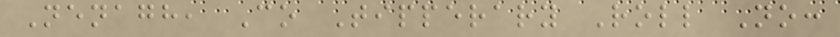Nenagh, Co Tipperary Roll No:
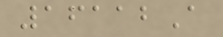16112A
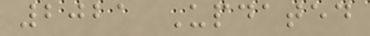2021 Updated
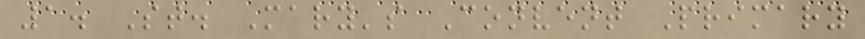1. St. Mary's Convent Primary
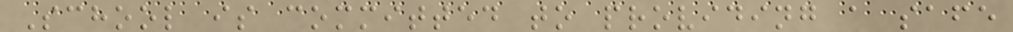School is committed to providing a safe
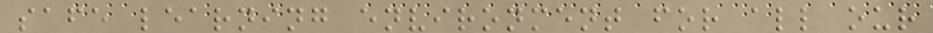safe learning environment for all our
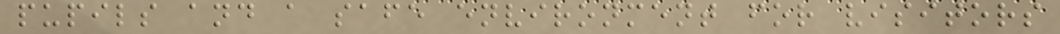pupils and a safe environment for visitors
